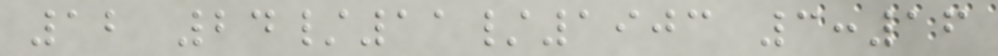12 24/11/1903 3:16
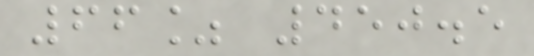66% 450.5
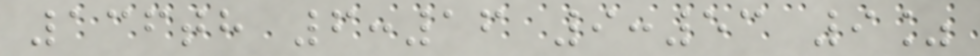136th 6:16 9:53 9%
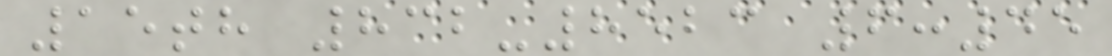15th 832-8523 6:45
